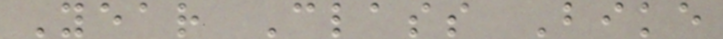Year Class Bike
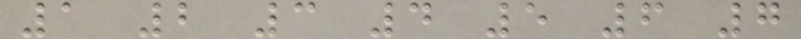1 2 3 4 5 6 7
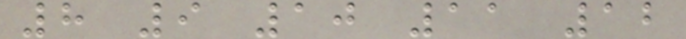8 9 10 11 12
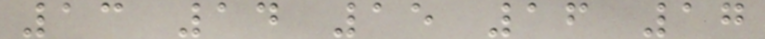13 14 15 16 17
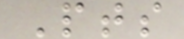Pts
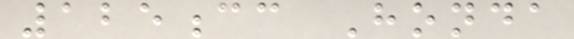125cc Honda
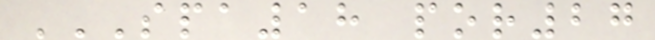SPA18 POR27
